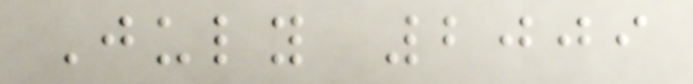July 2009
